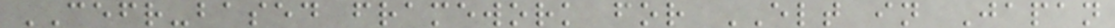CEFR-based framework for ELT in Japan
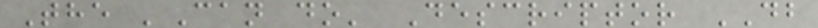The 'Can do' Descriptor DB
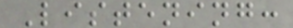Listening:
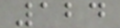124
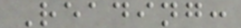Reading:
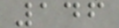146
